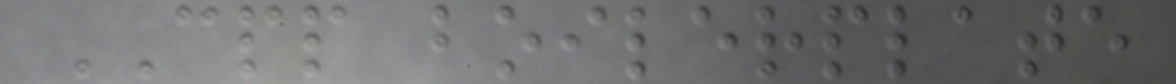CPP boilerplate
